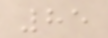85
